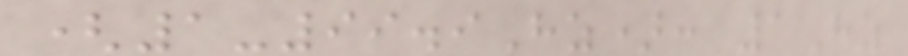(1-99.9Hz): 1Hz
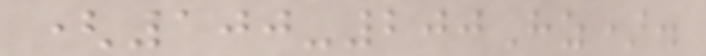(100-200Hz).
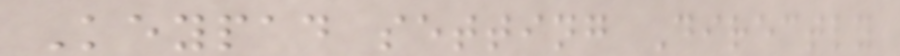Keypad setting Directly
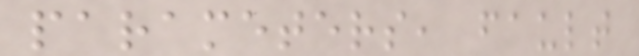parameters, fault
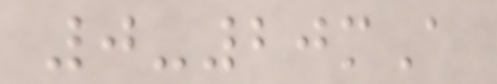0-20mA
